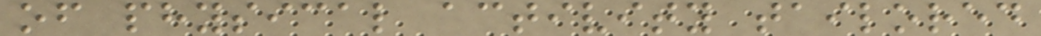of physical activity tailored
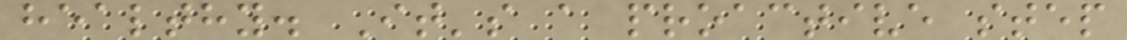healthy. It's a proactive step
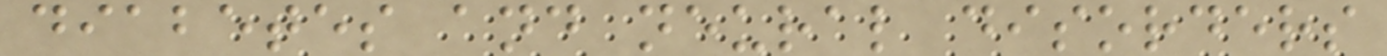diabetes and neural disorders
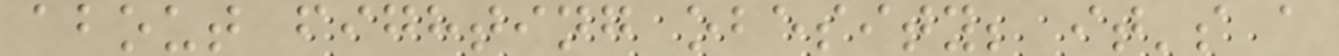about fighting obesity; it's a
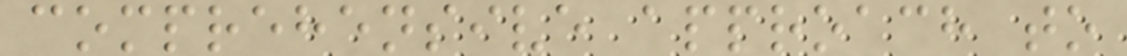comprehensive approach to
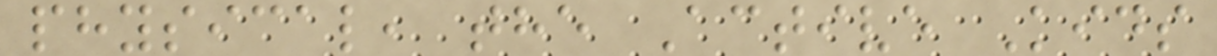physical, the Active Kids
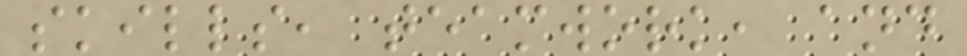skills, teamwork, and
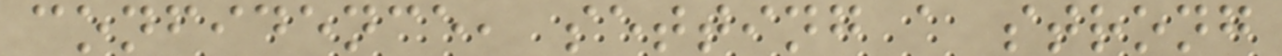confidence, setting a strong
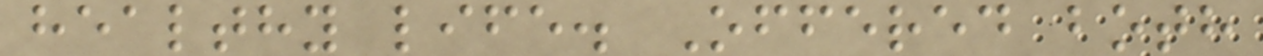healthy life. Offered both
